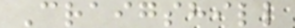Craigshill
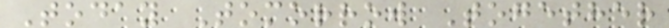Today Tomorrow Together
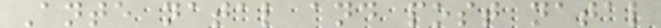Ante natal and post natal
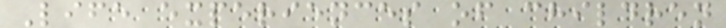Life experiences of children
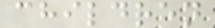children
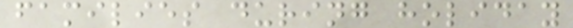families during holiday
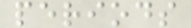periods
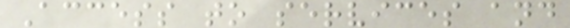Access to services and
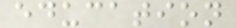education
